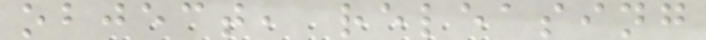object, releasing
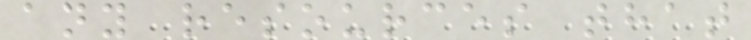any resources that
